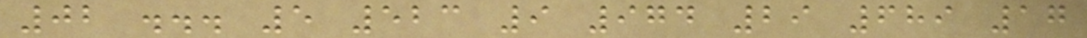02 ... 5 523 9 974 29 689 17
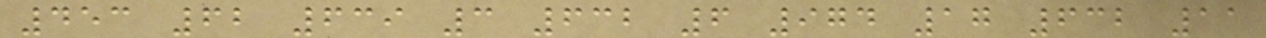453 62 639 3 632 6 974 17 632 11
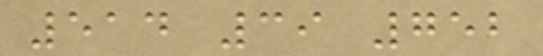514 39 752
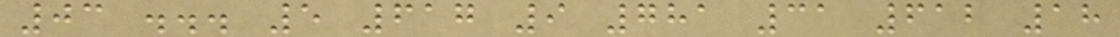03 ... 5 617 9 781 31 612 18
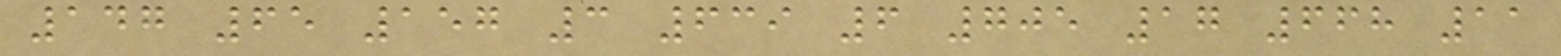147 65 157 3 639 6 705 17 668 11
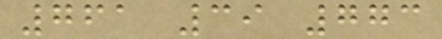761 39 773
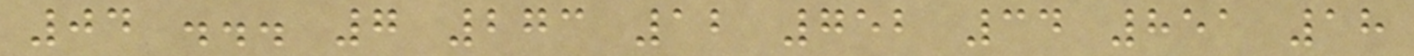04 ... 7 273 12 752 34 851 18
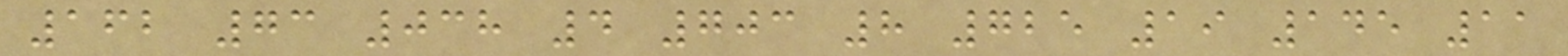162 73 038 4 703 8 725 19 145 11
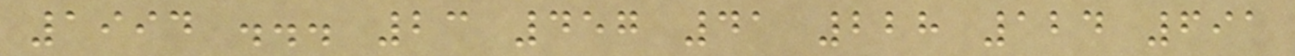1994 ... 23 457 41 228 124 691
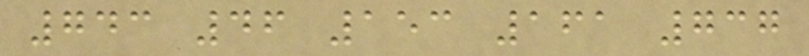743 46 153 161 737
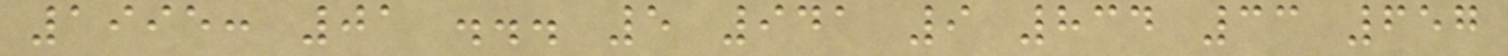1995: 01 ... 5 941 9 834 33 657
